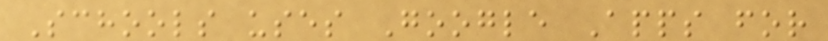Schools uses Google Apps for
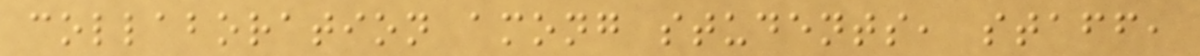collaboration among students, staff,
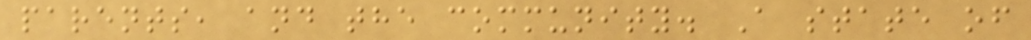parents, and the community. A state of
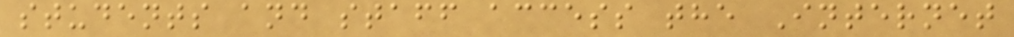students and staff access the Internet
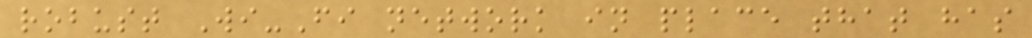robust Wi-Fi network in place that has
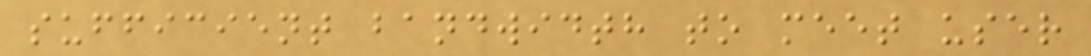sufficient bandwidth to meet user
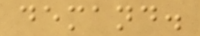demand.
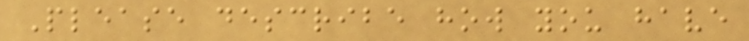Please describe how you have
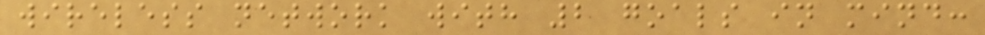wireless network with 2 goals in mind:
